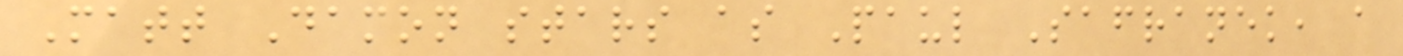Matt Damon stars as Paul Safranek, a
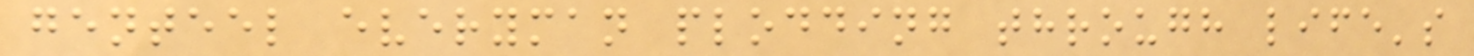genteel everyman plodding through life's
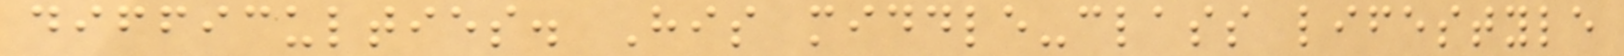difficulties. His middle-class lifestyle
